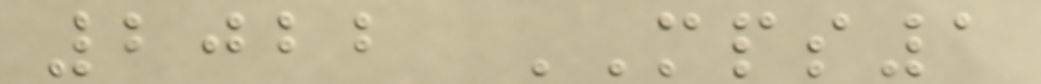2022 MPS1
